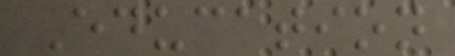Education
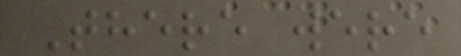There were
